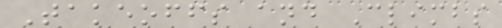Takeoffs and Climbs
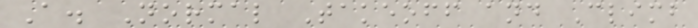A. Normal Takeoff and Climb
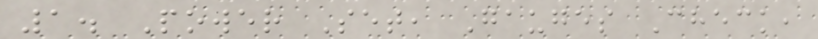1. Power Set, Gauges Check,
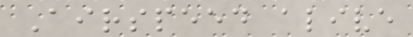Airspeed alive
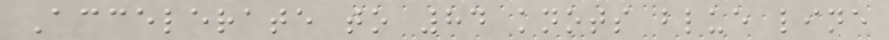Accelerate to 84 knots blue line
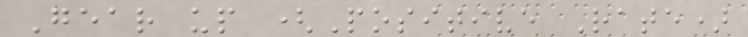Gear up (Positive Rate)
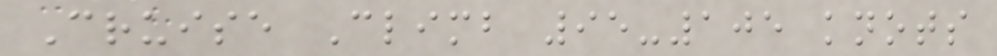Cruise Climb 95-105 knots
